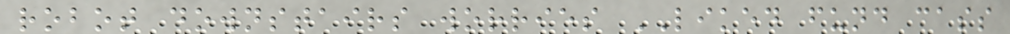robot downstairs worries LIKED fund cass
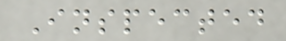Inspected
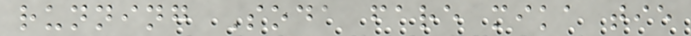running Soda fare mika tie
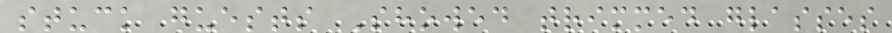stuck guests Showed trimmed glasses
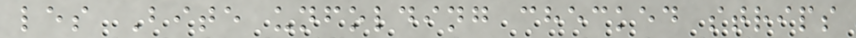les Bite unfolding checked strips
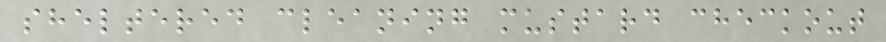sheltered cleaning mustard checkout
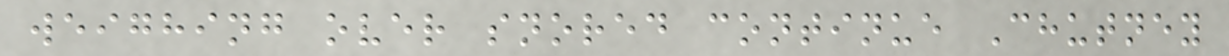weighing over snored continue Chutney
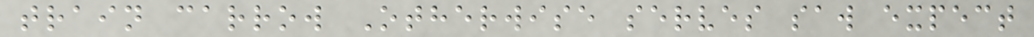train carrow Otherwise serves saw expect
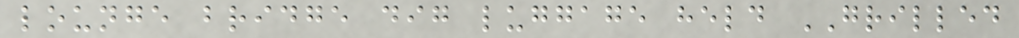lounge bridge dig luggage held GRILLED
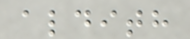aldith
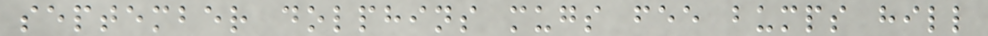september dolphins mugs fee bumps hill
